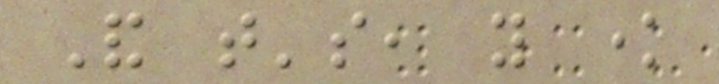And that's, you know
